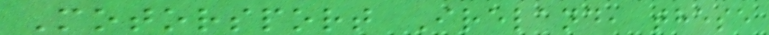Motorsport Ireland, these
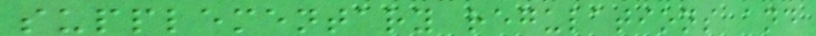supplementary regulations and
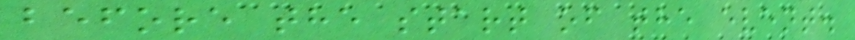before the start of the event.
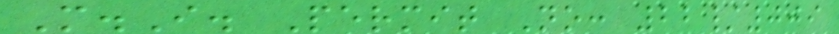M.I. Permit No: 22/009
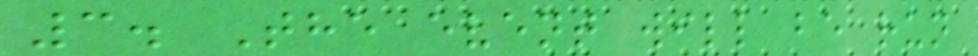3. The event will be run
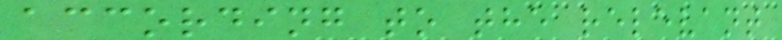according to the relevant
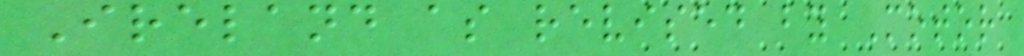Ireland as revised by Motor
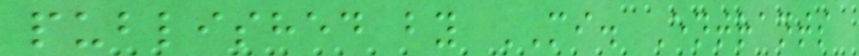published by MI. Entrants
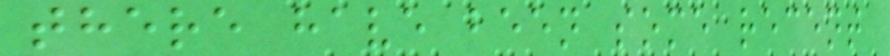there have been some recent
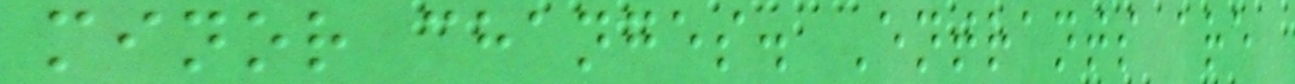minor changes. Entrants are
